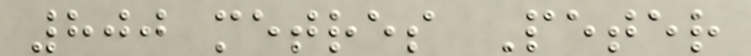800 metres Peter
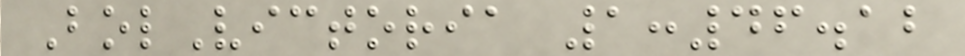BolVictoria 1:46.12
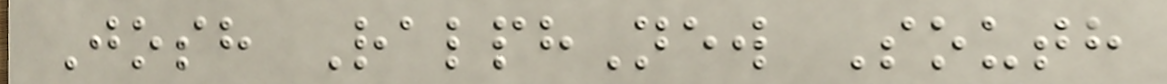Josh RalphNew South
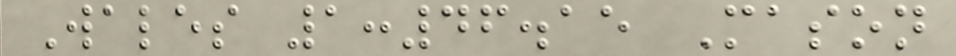Wales 1:46.15 Mason
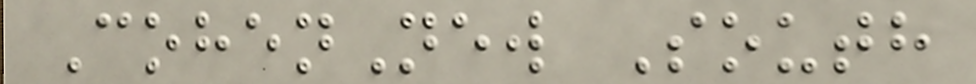CohenNew South
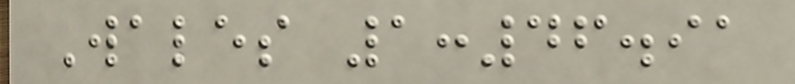Wales 1:46.91
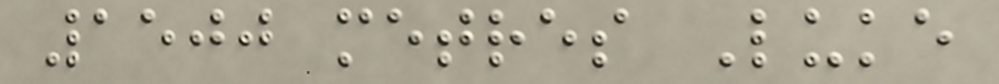1500 metres Luke
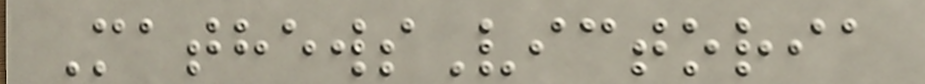MathewsVictoria
